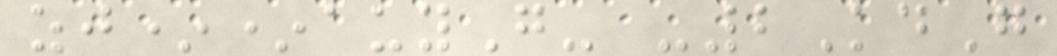zj**auyG- -2KdG
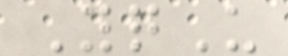YqU
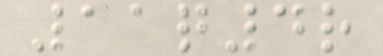11q4r
